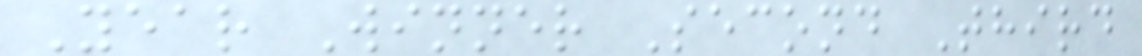Year Winner Second Third
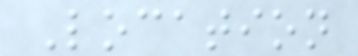Location
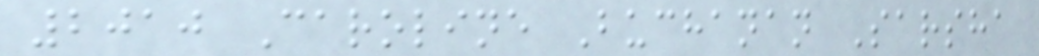2010 Caroline Buchanan Sarsha
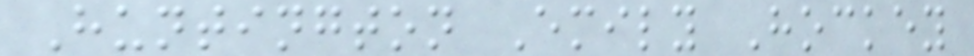Huntington Emily Hockey
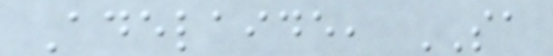Adelaide, SA
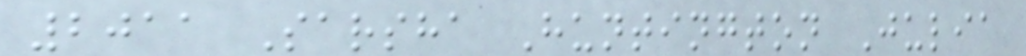2011 Sarsha Huntington Julia
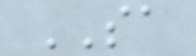SA
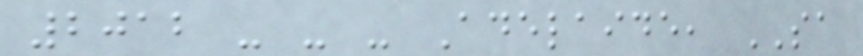2012 - - - Adelaide, SA
